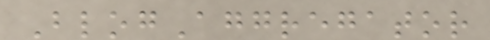BlogAggregator
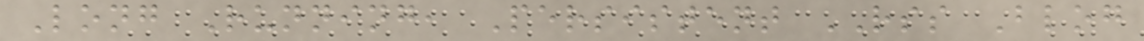Long Running, Persistent RSS Blog
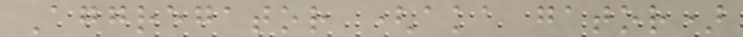Aggregator (aka gator)
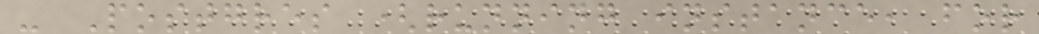- Postgres (running instance, for
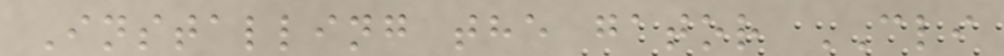Installing the gator CLI
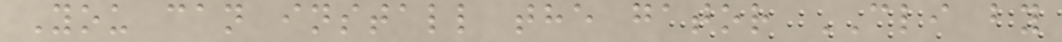You can install the gator CLI by
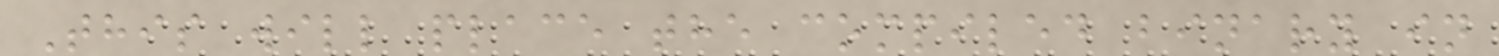This will place the compiled binary in
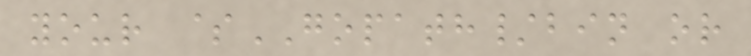your $GOPATH/bin or
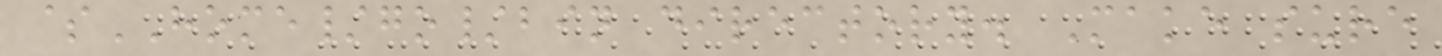$HOME/go/bin directory. Make sure
